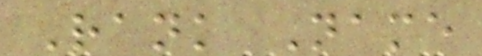Rank Name
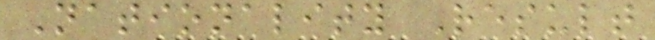Nationality Result
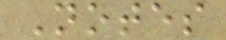Notes
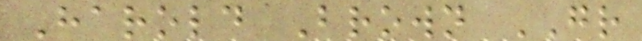Harold Brown GR
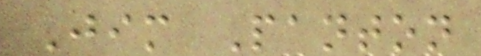Jim Panton
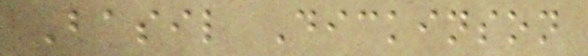Basil Dickinson
